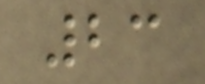23
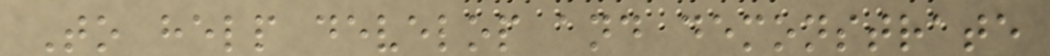To help develop and demonstrate
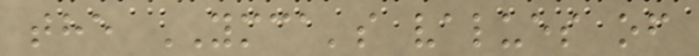the YMCA's values of
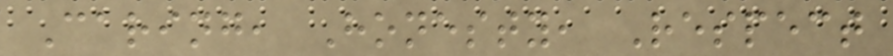Caring, Honesty, Respect
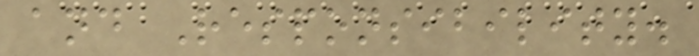and Responsibility.
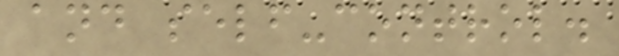and self-control.
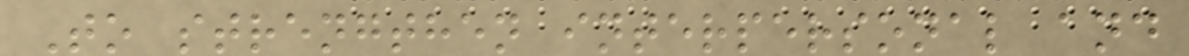To strengthen interpersonal and
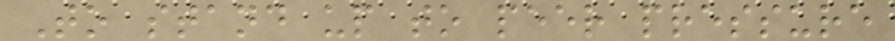To stand up to peer pressure
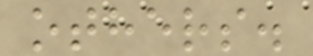others.
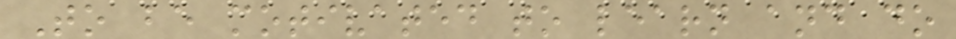To be motivated to learn and do
